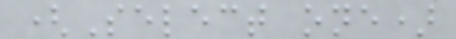(Select one)
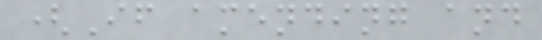(If amending and
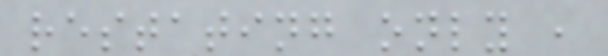restating only ,
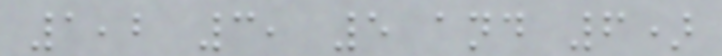1,2 3, 5 and 6)
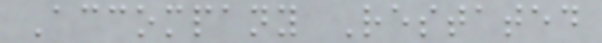Accompany Restated
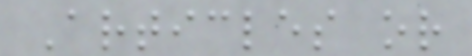Articles or
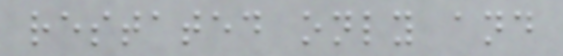restated only and
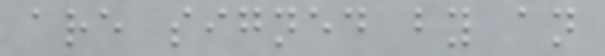are signed by an
